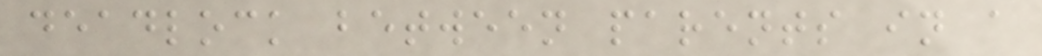deadlock between parents in a
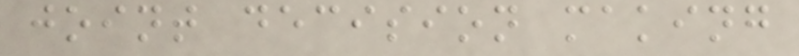joint decision making
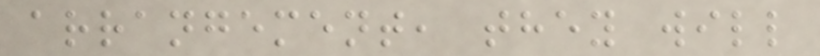arrangement, they will
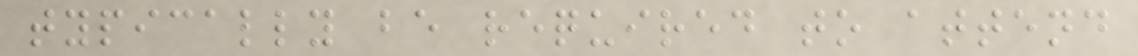typically be required to attend
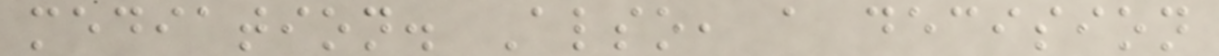mediation. Also, a decision
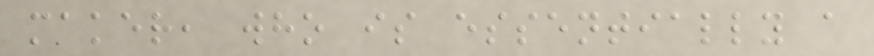maker, who is essentially a
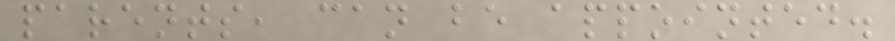parents, can be appointed.
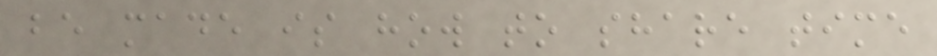be made is how to share time
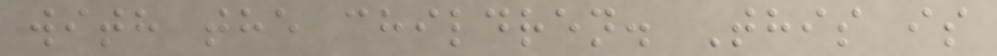with the children. This is
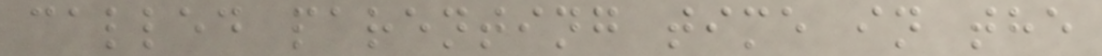called parenting time in the
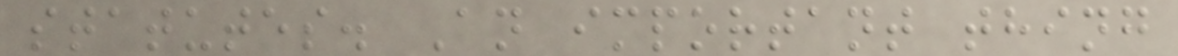statutes. An important thing
